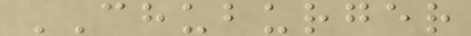CHUBURGER
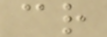cr
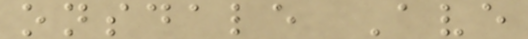onsdale Ave
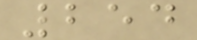254
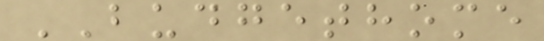BUDGETHOME
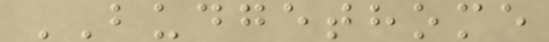BUDGETHOME
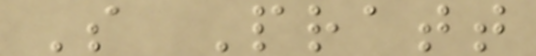S Pratt
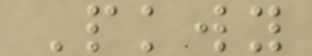Pkwy
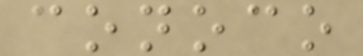conoco
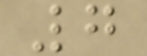7
